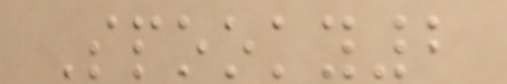Spooky2
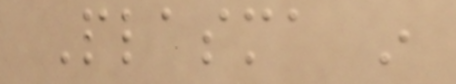Plasma in
